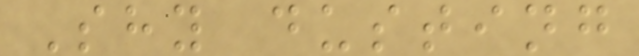Shy dusting
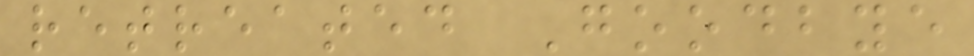retreated Goodbye
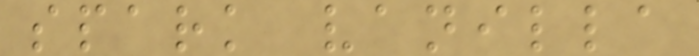spark vanilla
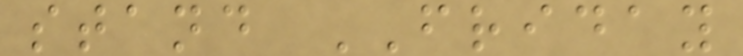stand FRIDAY
